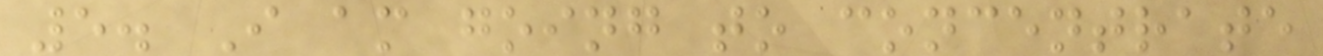5. I am going to concentrate
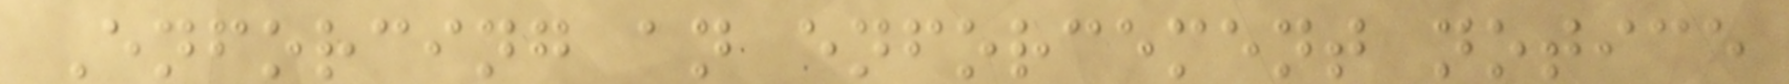Enforcing an enforcement notice
